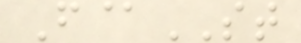F@ST
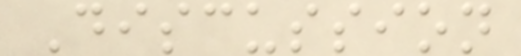Discussion
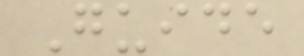Guide
